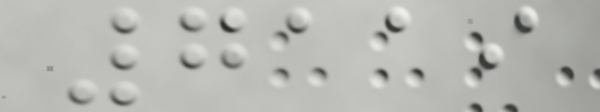7119
